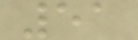51
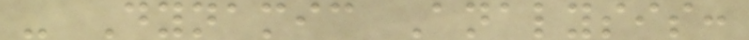- Dynamic Analysis:
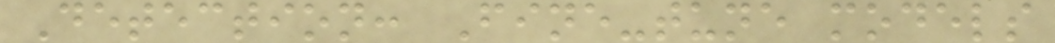Detection: Fine-tune models
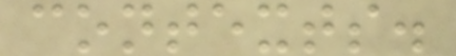contexts.
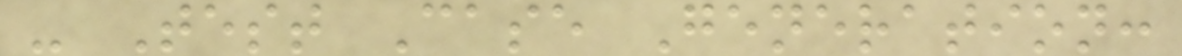- Test Case Generation:
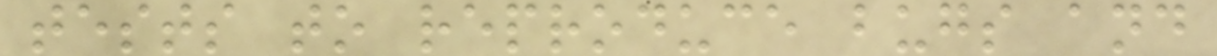tests to reproduce bugs and
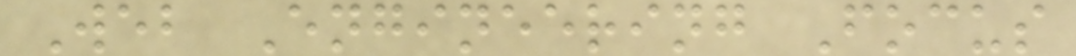Web Engineering Focus
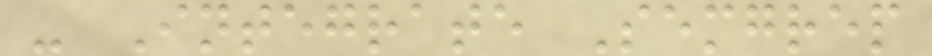- Integrate Semgrep
